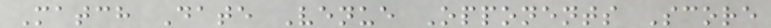Match Date Venue Opponents Score
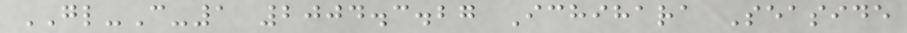GL-C-1 2004.3.27 Ichihara Seaside
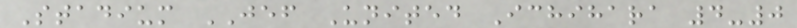Stadium JEF United Ichihara 4-0
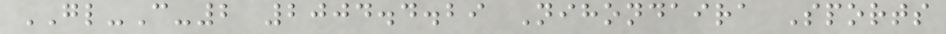GL-C-2 2004.4.29 Nihondaira Sports
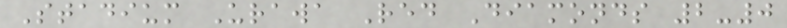Stadium Urawa Red Diamonds 2-0
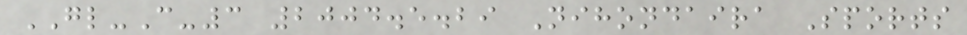GL-C-3 2004.5.29 Nihondaira Sports
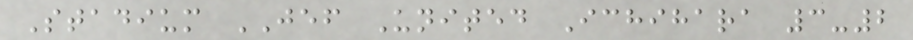Stadium JEF United Ichihara 3-2
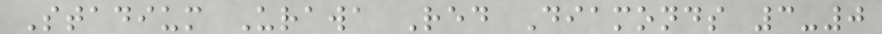Stadium Urawa Red Diamonds 3-0
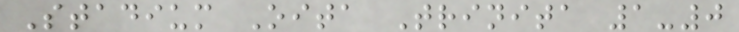Stadium Oita Trinita 1-0
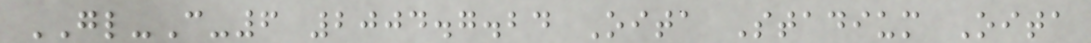GL-C-6 2004.7.24 Oita Stadium Oita
